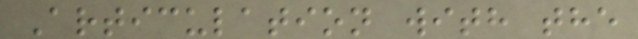Articulation with the
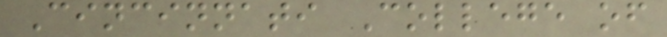Cincinnati College of
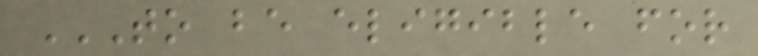TO BE ELIGIBLE FOR
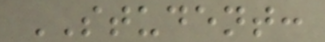STUDENT:
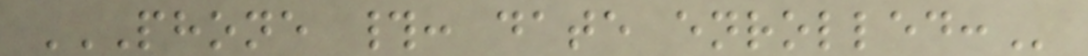PHONE #: DATE ENROLLED:
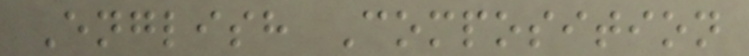English Composition
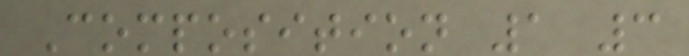Composition 1 3
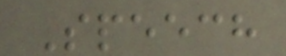Speech
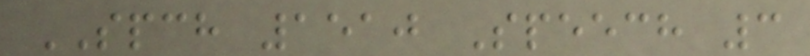SPCH 1510 Speech 3
